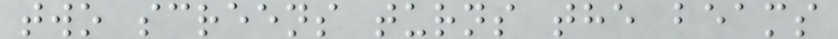two screens turns the beams
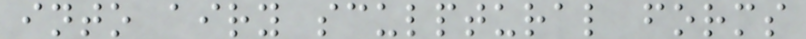into airy sculptural forms
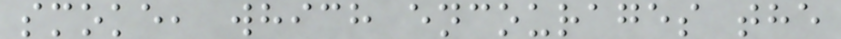smoke, which encourages the
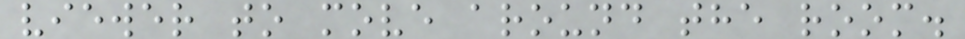viewer to move around the room.
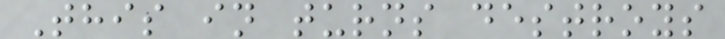This in turns destroys
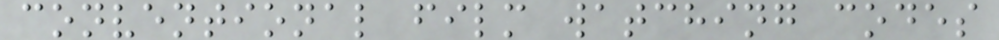conventional film watching codes
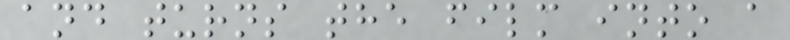and turns the film into a
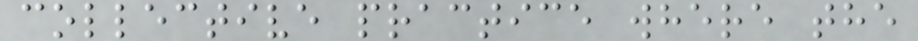collective practice where the
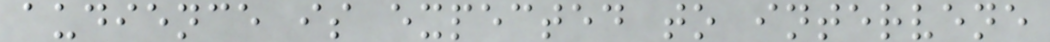audience is expected to intervene
